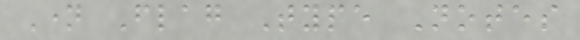Name Flag Type Notes
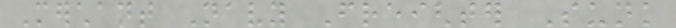Merchant Navy Freighter Sunk
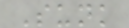Sunk
